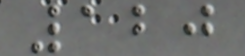120
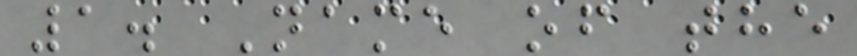1. Name of the
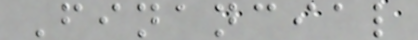Financial
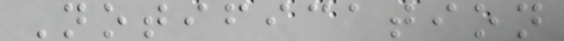Notification
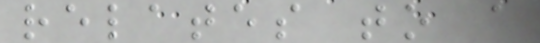relates to a
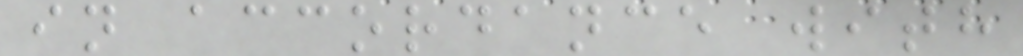in accordance with
